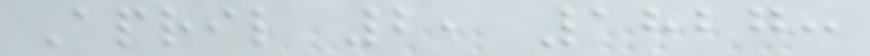April 2, 1827:
